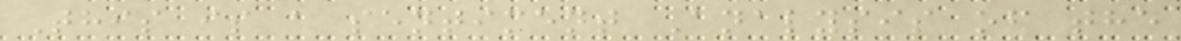This is a sentiment Analysis of the
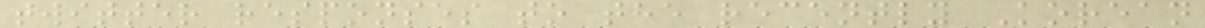twitter responses to the recently Korean
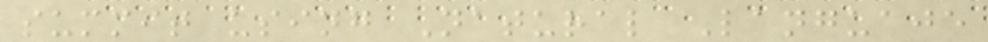summit using Natural Languaje
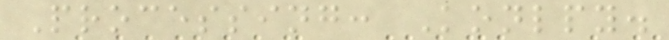Processing: Konlpy.
